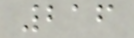216
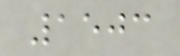1503
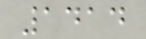1414
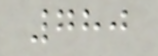780
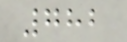782
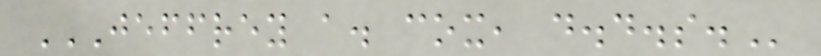JEFFREY A. COX, D.D.S.
